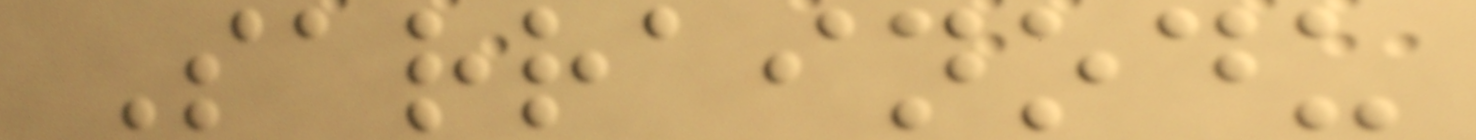Sarrainodu
